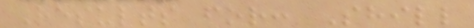Results for: Shill
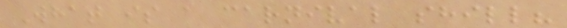What is a carnival shill?
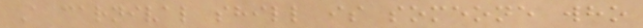A carnival shill is someone who
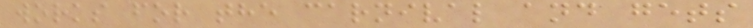works for the carnival and gets
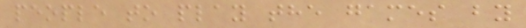people to play the games by
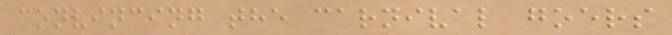convincing the carnival goers
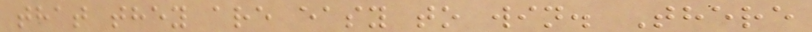that they are easy to win. There
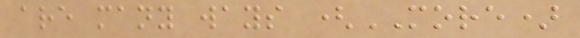are many ways (MORE)
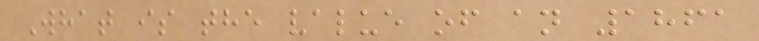What is the value of an 1861
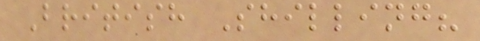British Shilling?
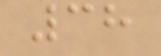38
